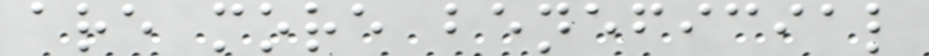are more beneficial
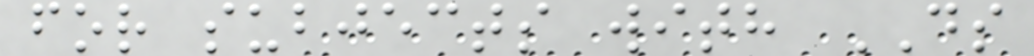for subjects with DS
